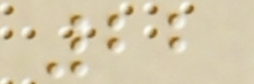22
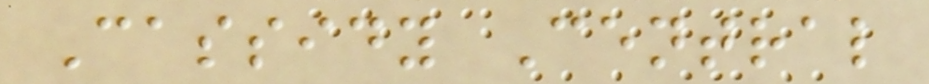Cassidy Central
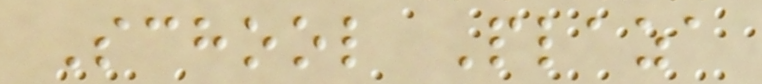School Plaza
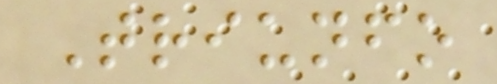Triunfo
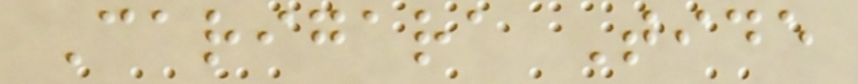Carigara Tide
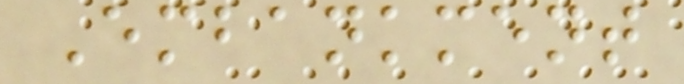Embankment
